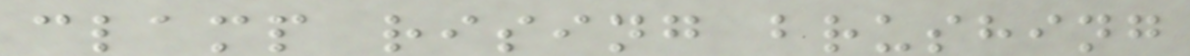clamp rising brushing
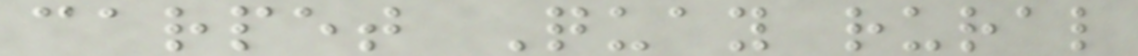carpet Quay rural
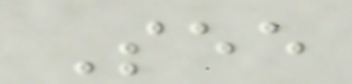See
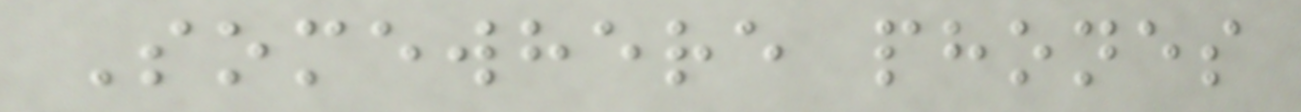Somewhere phones
